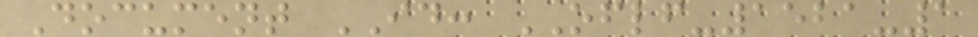Document ID: OFLF-1521-1
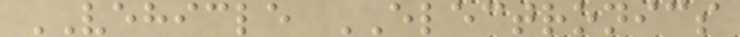VEHICLE ELECTRONICS
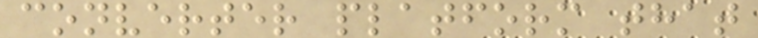converter platform that
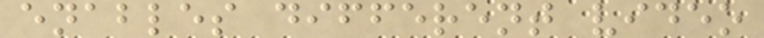enables different video
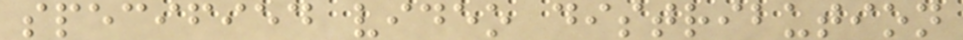specified video distribution
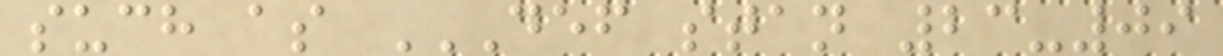such as DEF STAN 23-09
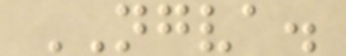NGVA.
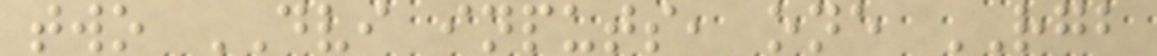two DVI inputs, one RGB
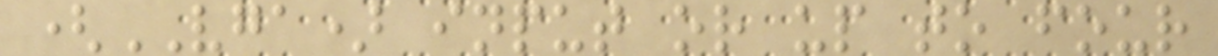(VGA) input or up to four
